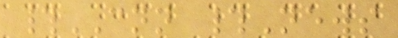#CNN #News
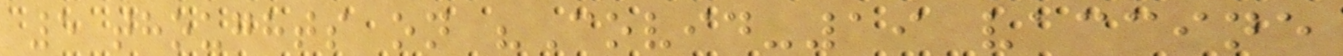5 thoughts on "Covid-19 vaccine
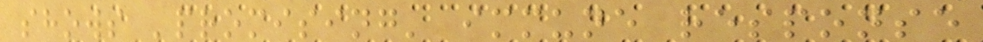shows 'promising' immune response
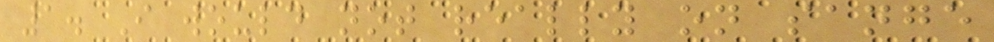1. I would not really on sange
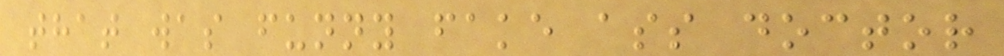that was funny fake ass doctor
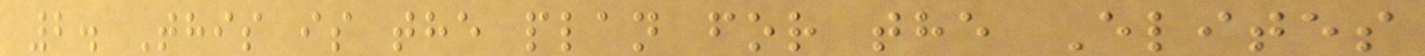2. This is the plan for the Elites
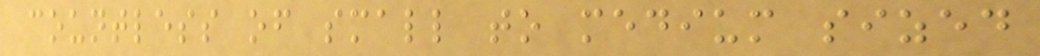countless of small to medium sized
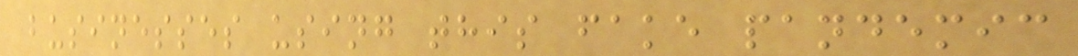businesses using this fake pandemic
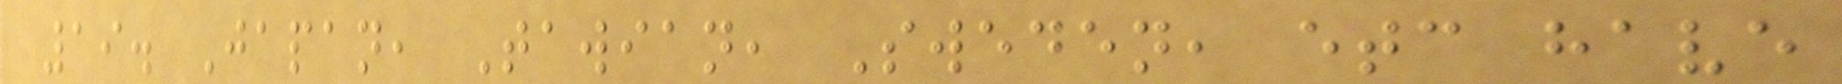19. Japan, Tawian, Sweden, etc have
